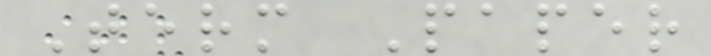Term Paper
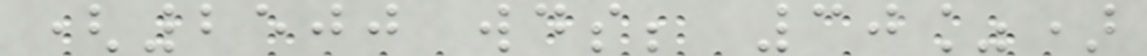(2500 wds; 30%)
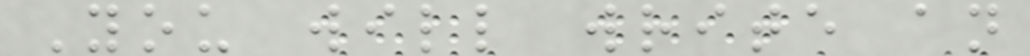You will write an
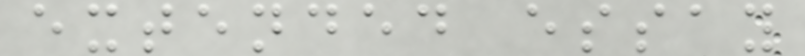extended essay
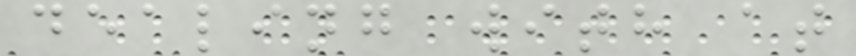dealing with at
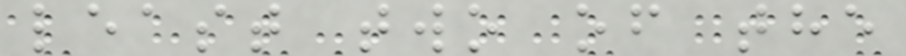least two of the
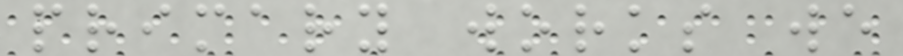primary works we
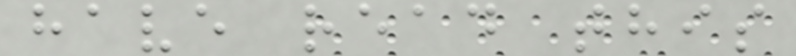have read this
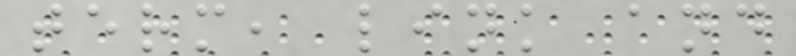term, link and
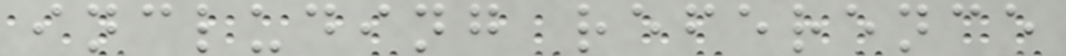including reference
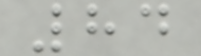84
